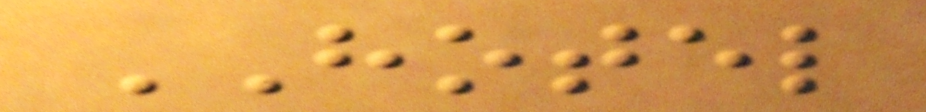HOTEL
